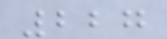227
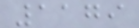1179
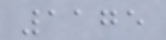1175
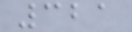321
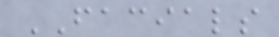FACIALS
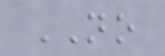NO
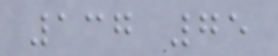137 75
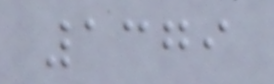1379
